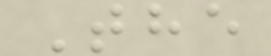The
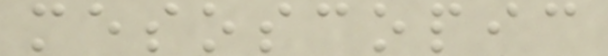mesoscopic
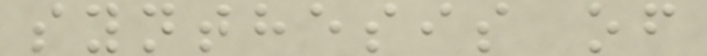synthesis of
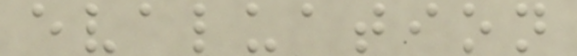evaluation
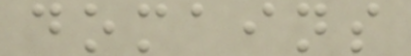domains
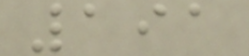191
